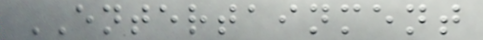ENTERTAINMENT
